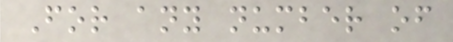For any number of
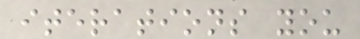iterations you
